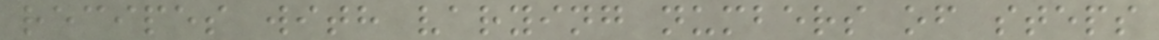recipes with varying numbers of steps
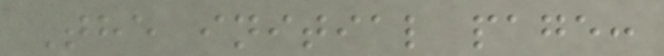The initial page:
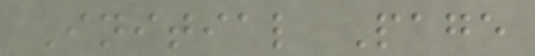Initial Page
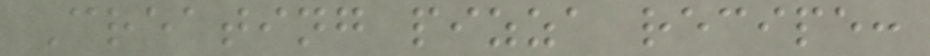Creating pizza recipe:
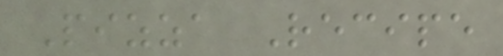Pizza Recipe
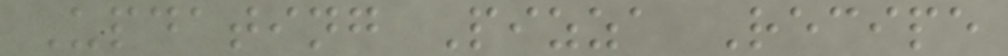Updating Pizza Recipe
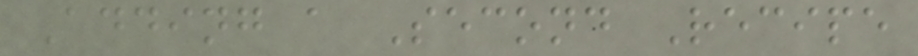Adding a Second Recipe
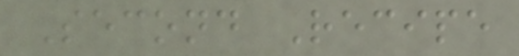Second Recipe
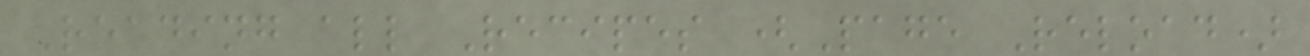Reading all Recipes (Page Reload)
